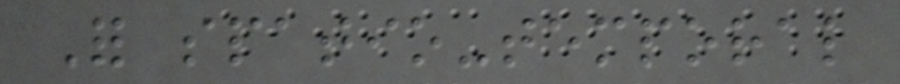For spatio-temporal
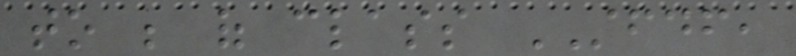to be of class STFDF,
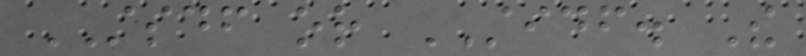STSDF or STIDF. The
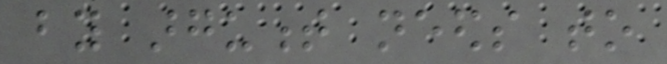by argument needs to
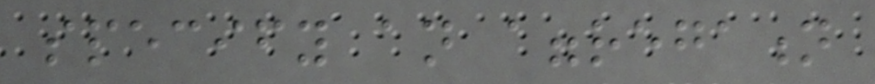specify an aggregation
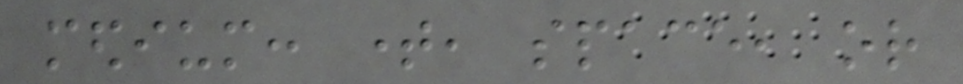medium: time, space, or
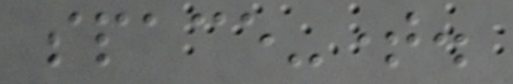space-time.
